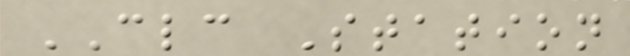CLC Station
